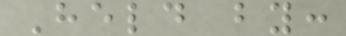Held by:
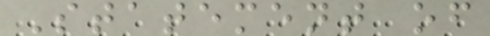Statement of
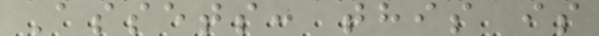Assets: this is
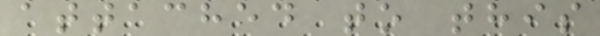attached to this
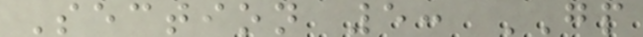Section 5: GP
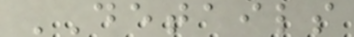DETAILS
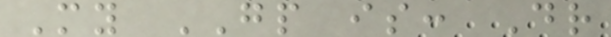My GP is: Dr
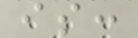is:
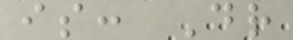is: Dr
